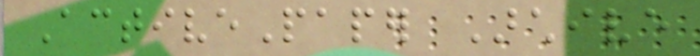ActivePaper Archive
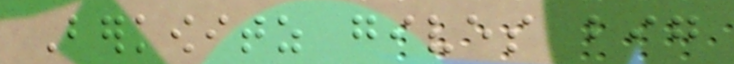Berkowitz gives big
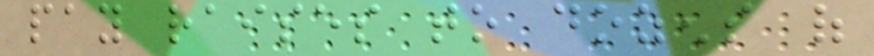pay raises to dozens of
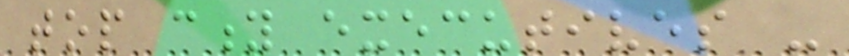top city executives -
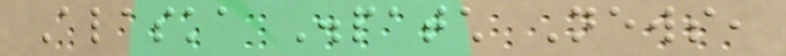Alaska Dispatch News,
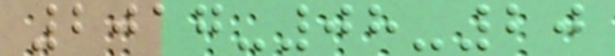2017-08-20
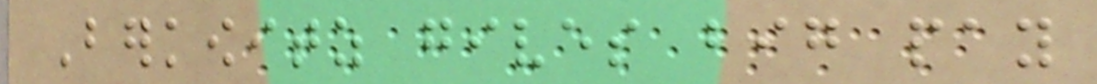Berkowitz gives big pay
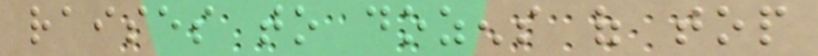raises to dozens of top
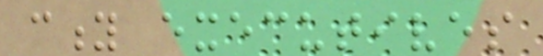city executives
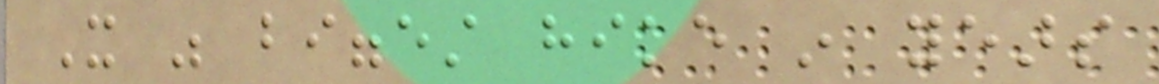It was biggest hike in years
